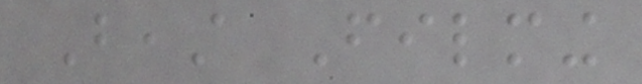Beast Filming
